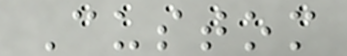Custom
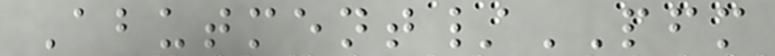Abutment/PFM
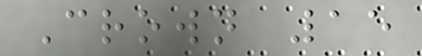Crown 15
